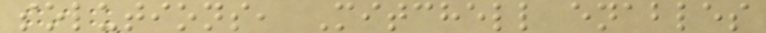solutions, Mitchell enables
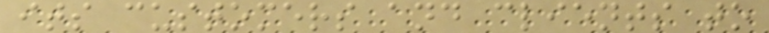its customers and clients to
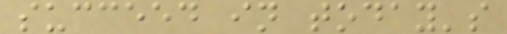succeed in today's
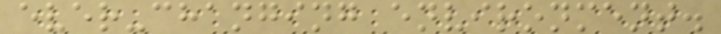ever-changing environment.
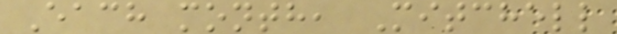Each month, Mitchell
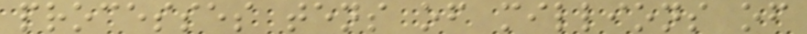processes tens of millions of
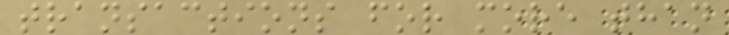transactions for more than
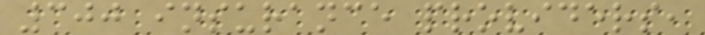300 insurance providers,
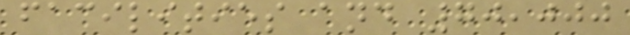facilities and 70,000
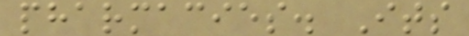pharmacies. Its
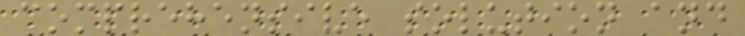comprehensive solution and
